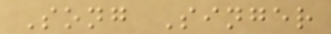Song Singer
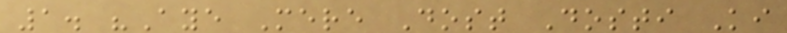1. "Aye Mere Dost Dosti Ki
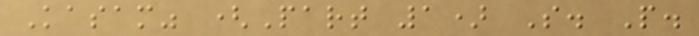Kasam" (Part 1) S. P.
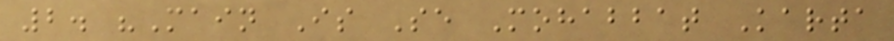2. "Main Is Se Mohabbat Karta
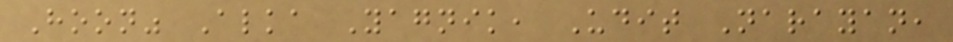Hoon" Alka Yagnik, Udit Narayan,
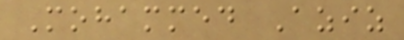Mohammed Aziz
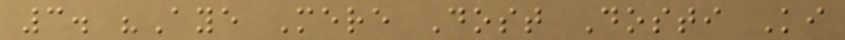3. "Aye Mere Dost Dosti Ki
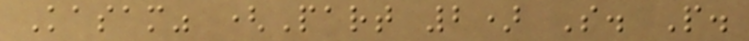Kasam" (Part 2) S. P.
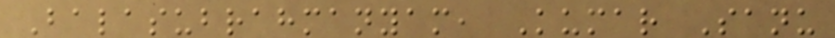Balasubrahmanyam, Kumar Sanu
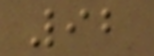92
